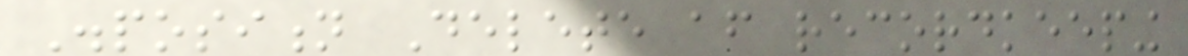Disposition Delete after recordkeeping
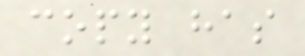copy has
